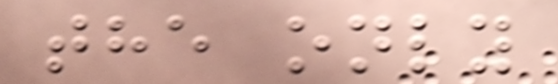the only
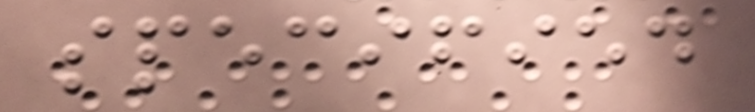specified
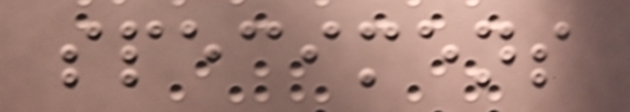specimens
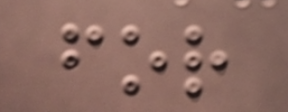for
